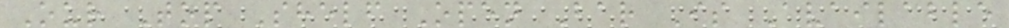Our Top Shelf Open Bar Is Available
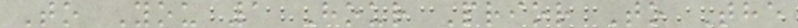To You 1 Hour Prior To The
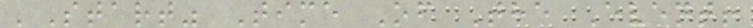'Start" Time Of The Event!
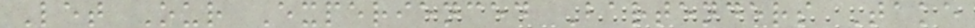Let Our Experienced Bartenders Take
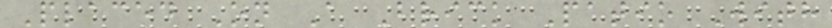Placed On A Brick Patio With
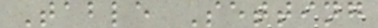Table Setting
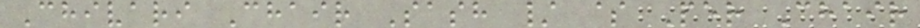Chivari Chair Sash / $ Per Chair
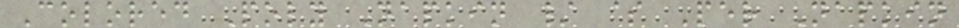Colored Poly Napkin / $ Per Napkin
